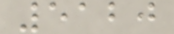5120
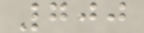700
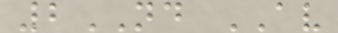2ND AV
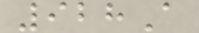928A
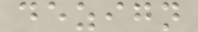dezign
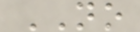NO
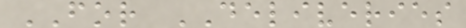FOR DELIVERIES
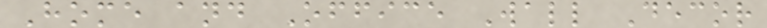Home and Office Wall Decor
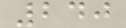240
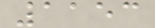1153
